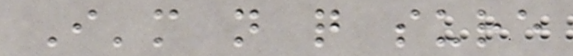I'm not quite sure
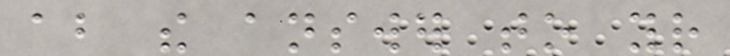about the answer to your
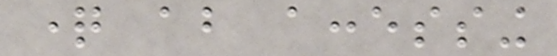question about accessing
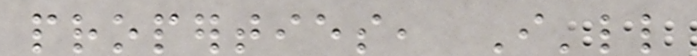properties, I'll
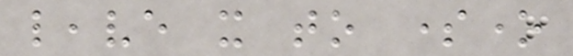leave it to someone
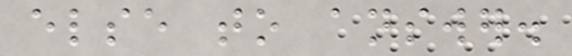else to answer.
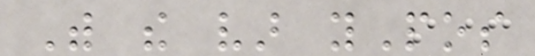With the var yPos
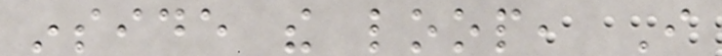inside the loop, I
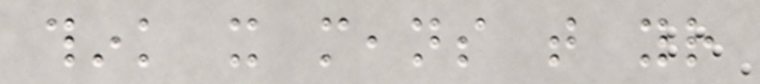think it means that your
